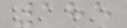185
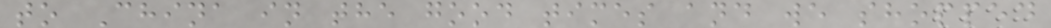to China in the good times and we shopped
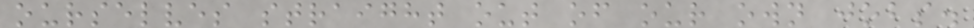ourselves straight out of our own jobs.
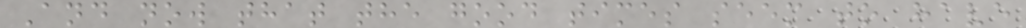And now that the good times seem to have
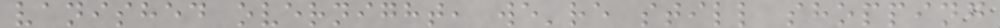vanished overnight, we're still shopping
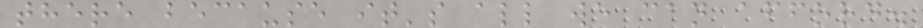there because it's all we can afford.
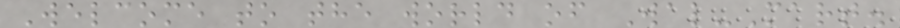Welcome to the world of Wal-Mart.
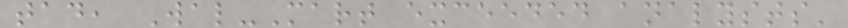tad, Wal-Mart exceeded analysts'
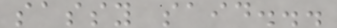sassy said...
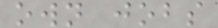own jobs
